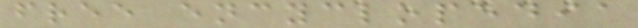free encyclopedia
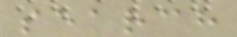search
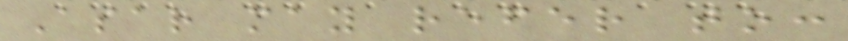Asar may refer to:
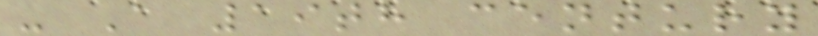- A 19th century
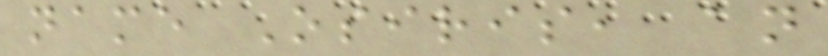name Osiris, an
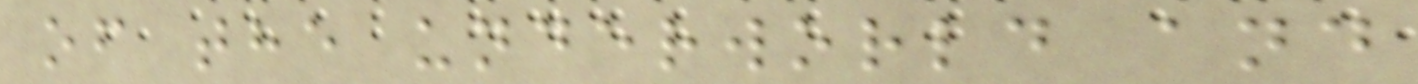of the underworld and
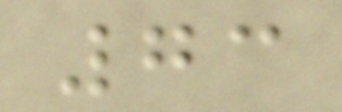73
